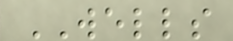WELLS
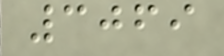3069
